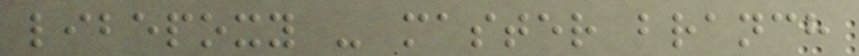libepoxy - master branch
